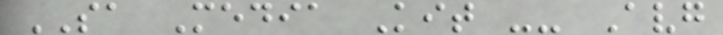SA Media Kit -- Avg
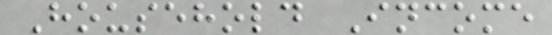Household Income
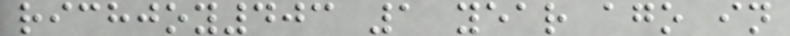richjoy403 1 year ago in
